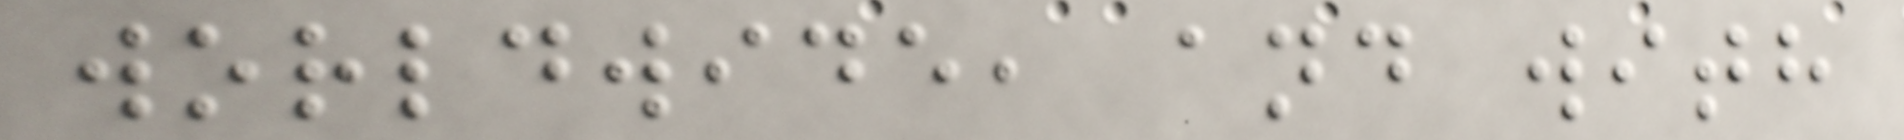worldwide, and with
